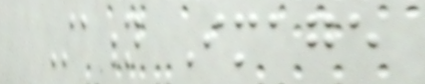Station Image
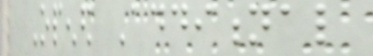Opened Additional
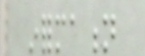information
